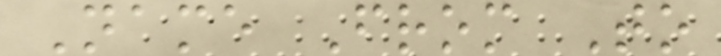Name From To
